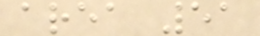area 51
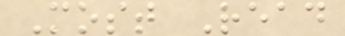Most Read
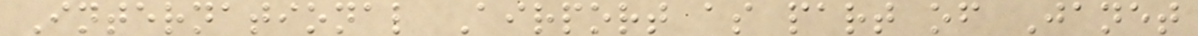International Airport as part of Janet
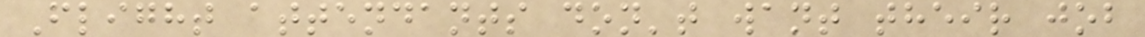Flight attendants don't want their job
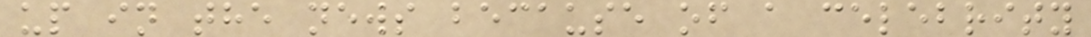up in the news because of a celebrity
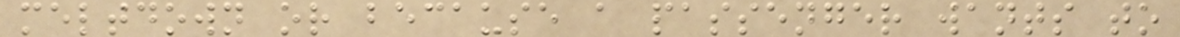meltdown or because a passenger wants to
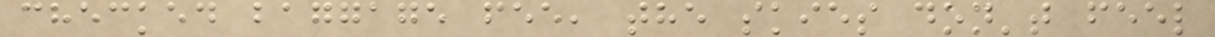checked baggage fee, the skies don't feel
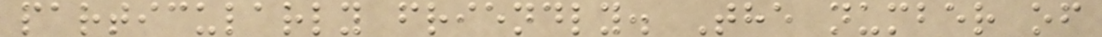particularly friendly. The number of
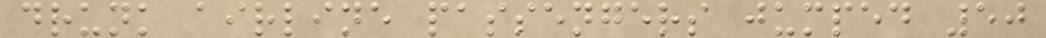drunk airline passengers jumped 50
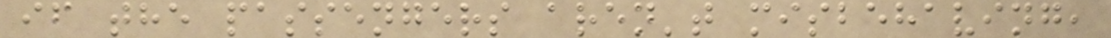if the passengers aren't misbehaving,
